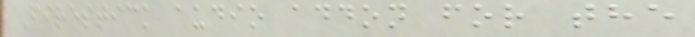Firestick audio addon for the
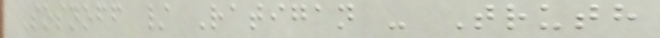Sosnoff / Ratigan - Truth
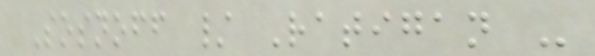Sosnoff / Ratigan -
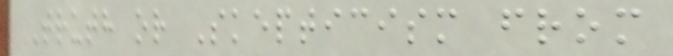Truth or Skepticism from
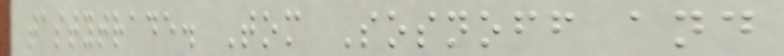tastytrade. Tom Sosnoff and
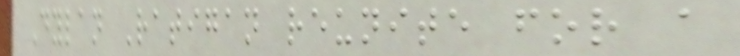Dylan Ratigan reunite for a
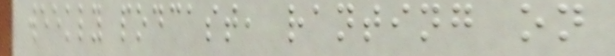weekly podcast, ranting on
